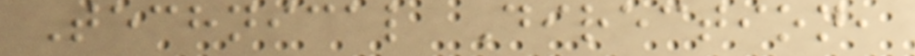Technical Direction,
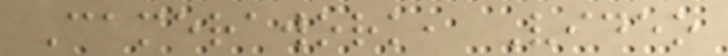Camerawork, Video
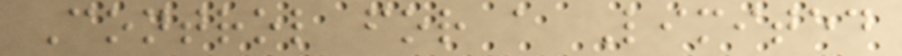Control for a Limited
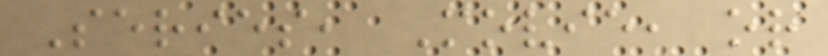Series, Movie, or
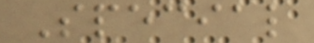Special
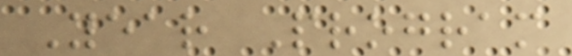Year Program
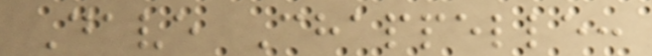Dave Chappelle:
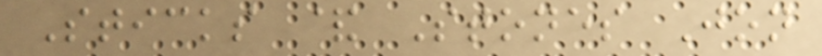Sticks & Stones Jon
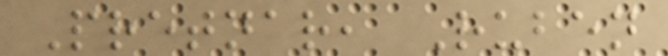Pretnar, Ruben
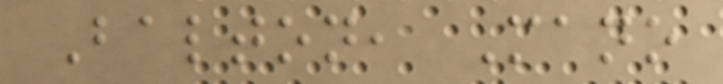Balton, Mano
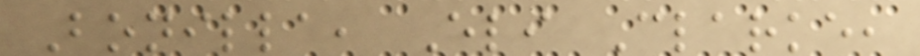Bonilla, Eli Clarke,
